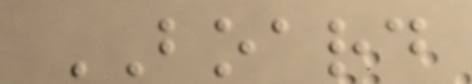BOARD
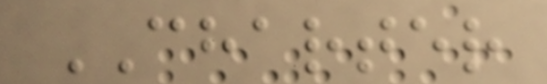CHARTER
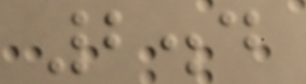2.4
